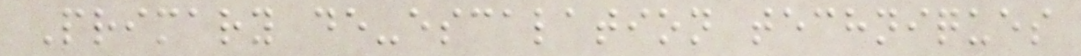Primary de-escalation techniques
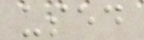used
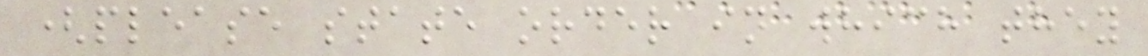(please state order in which they
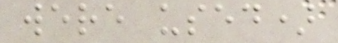were used)
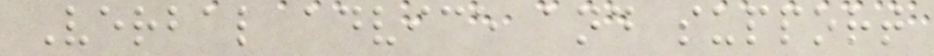Verbal advice and support
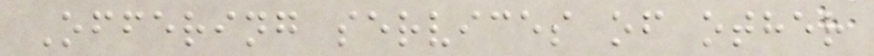Offering services of other
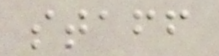staff
